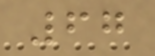67
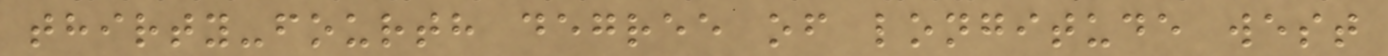thirty-fourth degree of longitude west
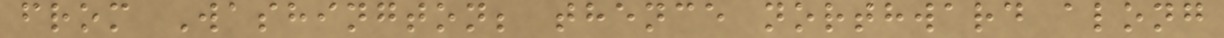from Washington; thence northward along
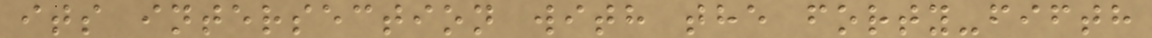its intersection with the forty-fifth
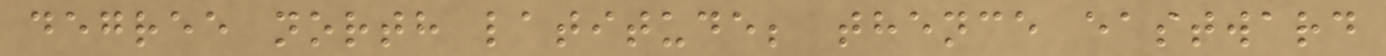degree north latitude; thence eastward
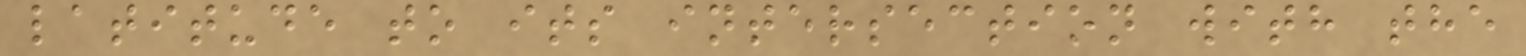latitude to its intersection with the
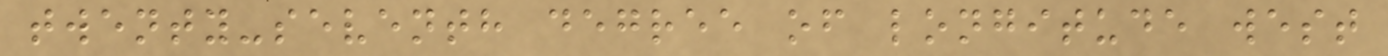twenty-seventh degree of longitude west
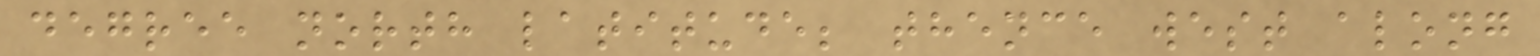degree north latitude; thence west along
